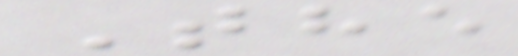The
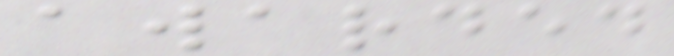awarded
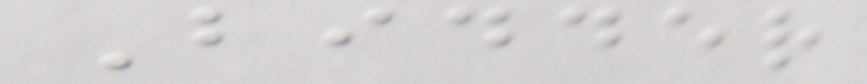Bidder
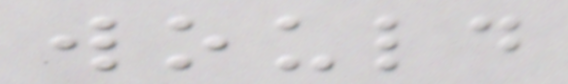would
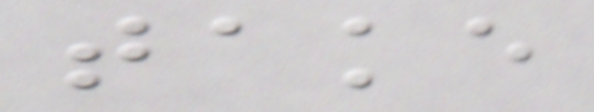take
